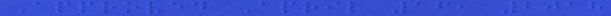Approved April 16, 2018
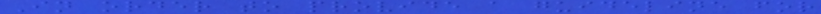In order to provide a guideline for
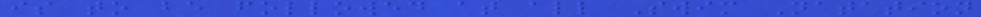is to be followed at all Swim Natation
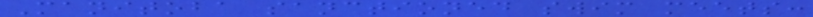Manitoba sanctioned swim meets:
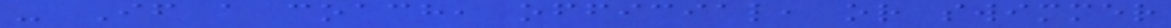- If a coach, official, or swimmer
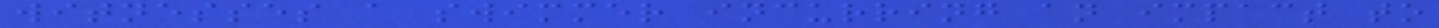witnesses a swimmer incurring an impact to
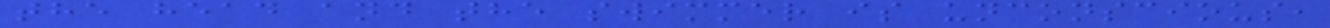the head and the swimmer is unconscious,
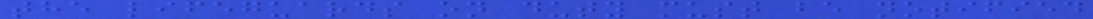the lifeguards on duty must be notified
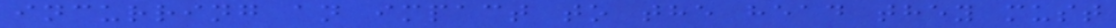incurring an impact to the head they must
